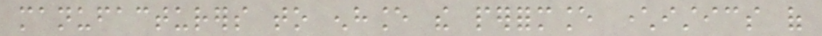manufacturers to enhance the performance characteristics of
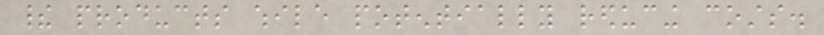their products while potentially reducing costs.
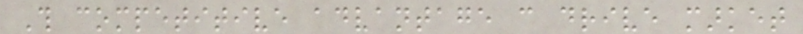This competitive advantage can drive market
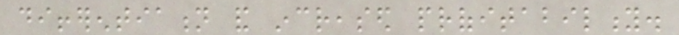differentiation and increased profitability.
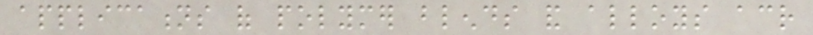applications of polymer blends and alloys across
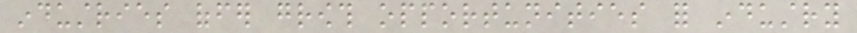industries offer growth opportunities for industry
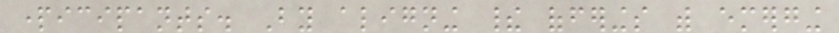participants. By aligning their offerings with emerging
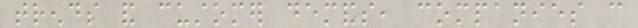trends and customer demands, companies can
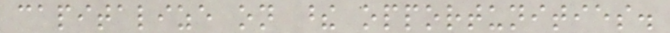capitalize on these opportunities.
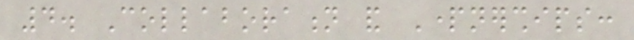4. Collaboration and Partnerships:
